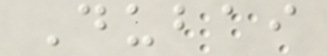Dubai
